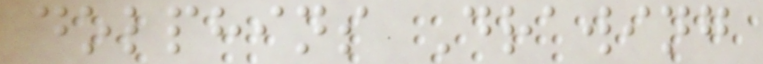dolphins Drawing
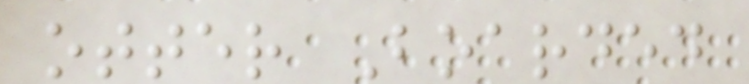otter Boarded
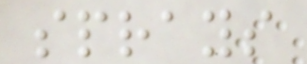sprays
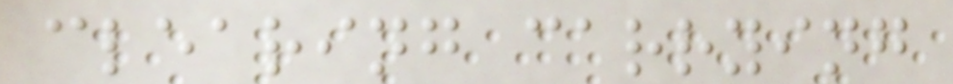clearing carrying
